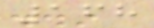168
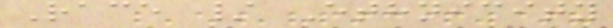Race / Ethnicity
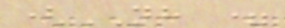(NH =
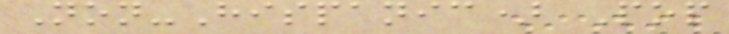Non-Hispanic) Pop
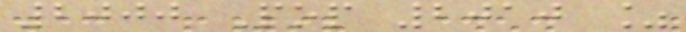2000 Pop 2010 %
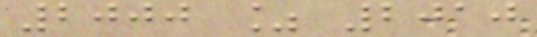2000 % 2010
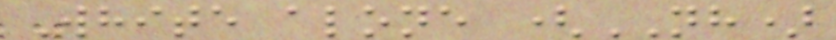White alone (NH)
